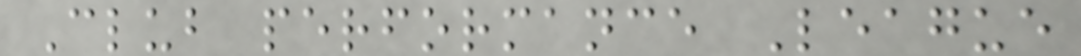Club performance League
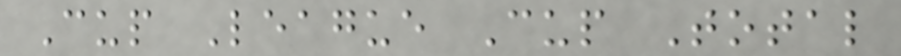Cup League Cup Total
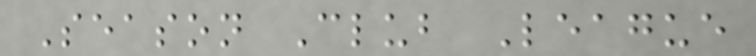Season Club League
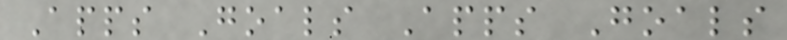Apps Goals Apps Goals
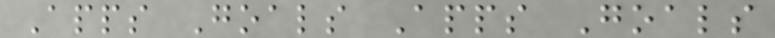Apps Goals Apps Goals
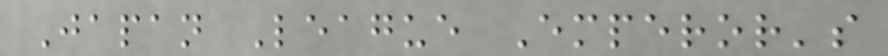Japan League Emperor's
